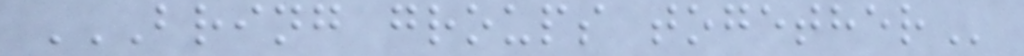BRING GROUPS TOGETHER
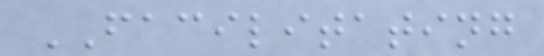FACILITATING
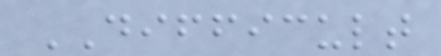DIFFICULT
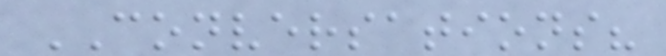CONVERSATIONS?
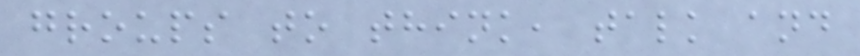groups to think, talk and
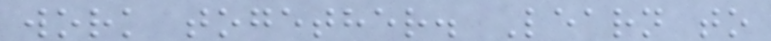work together. Learn to
